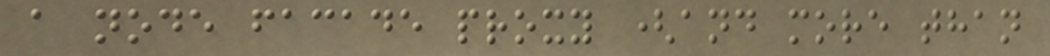a node facade proxy (and more than
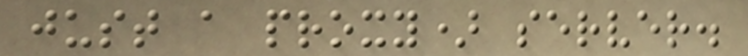just a proxy) server.
